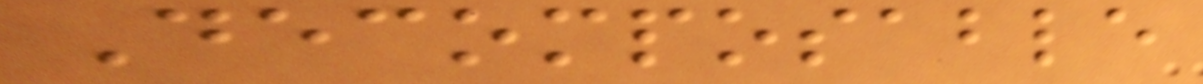Decomposable
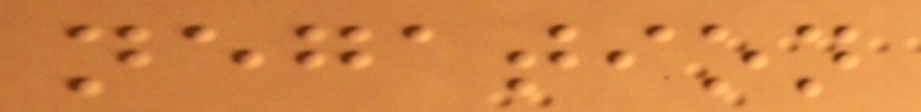negation
